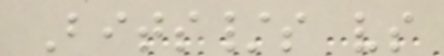Bits/s vs
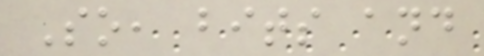So, bits and
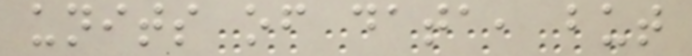units of data, but
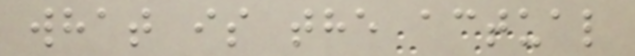what is the actual
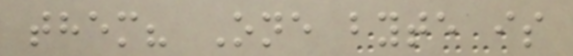them? One byte is
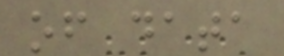of data
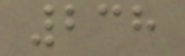238
